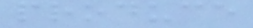produce
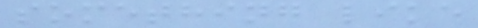something like
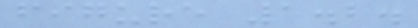figure 1.2.
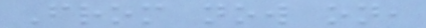From now on,
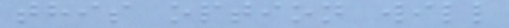this option will
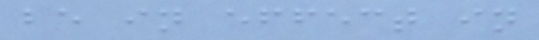be in effect in
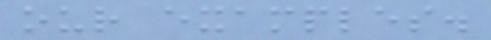our examples.
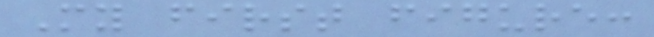My first figure:
